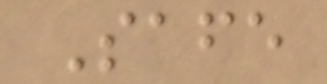Safe
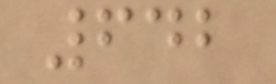642
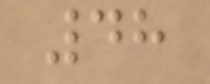48
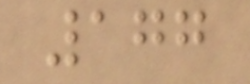177
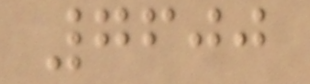7600
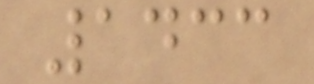1433
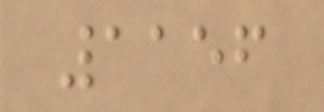1156
